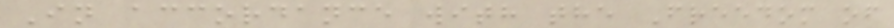In accordance with the Freedom of
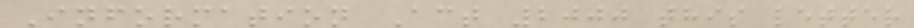Information Act 2000 this letter
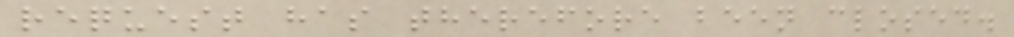request has therefore been closed.
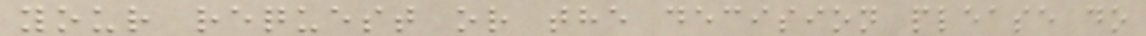your request or the decision please do
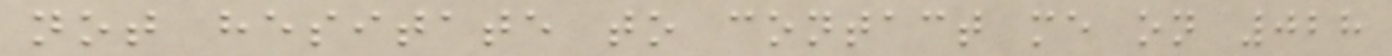not hesitate to contact me on 028
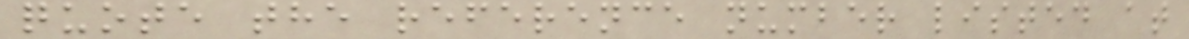quote the reference number listed at
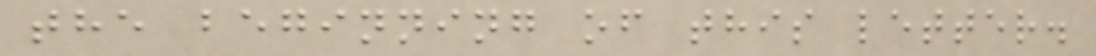the beginning of this letter.
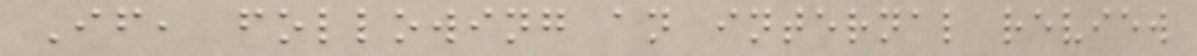If, following an internal review
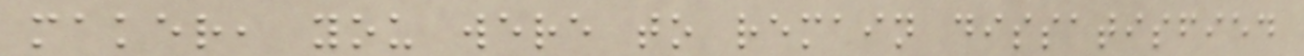maker, you were to remain dissatisfied
